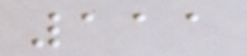111
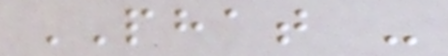PHAT -
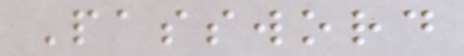Password
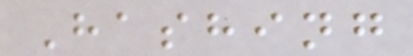Hashing
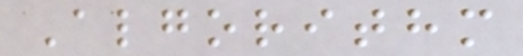Algorithm
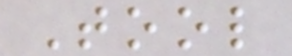Tool
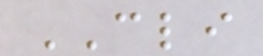CLI
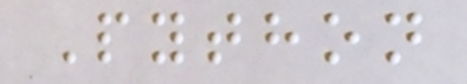Python
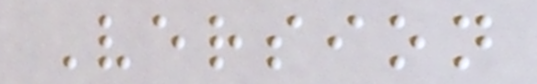Version
